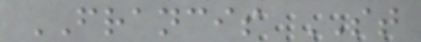FRANCIS ST
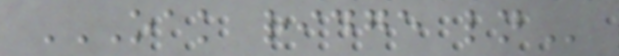OAK RIDGE LN
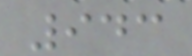943
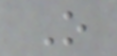O
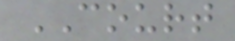COURT
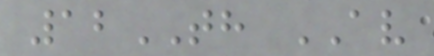12TH AV
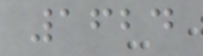1624
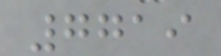7719
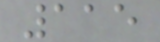115
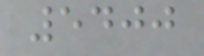5400
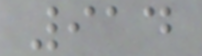914
